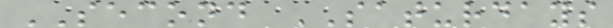SECOND SATURDAYS
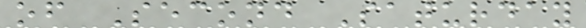of Second Saturday
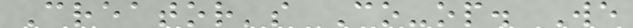Creator's Co-op. We
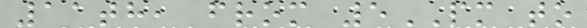11th, from 5PM to
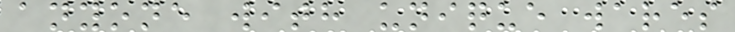anyone with unique wares
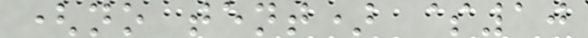(no tent) $10
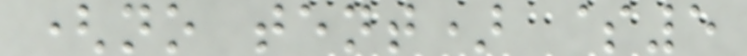(no tent) $5
